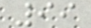99
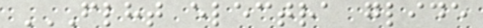FLHT ELECTRA GLIDE
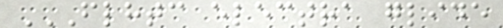FLHTC ELECTRA GLIDE
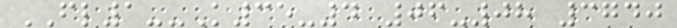FL1--K35-4 06-08 3740
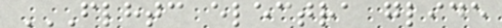FLHTC ELECTRA GLIDE
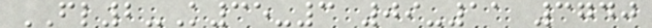FL2-K35-3 09-11 3740
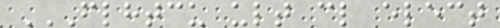FLHTCU ULT CL ELECT
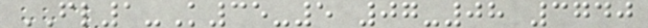FL1-K35-5 07-08 3740
